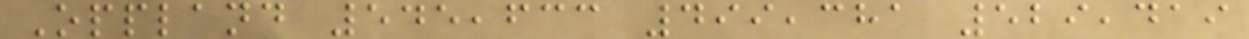Oppland 545,633 499,381 529,419
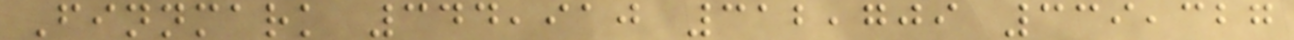Finnmark 344,910 312,709 339,327
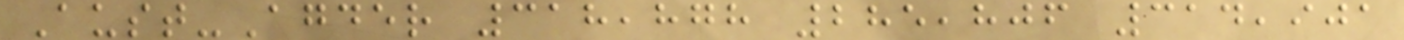Aust-Agder 318,878 285,806 314,901
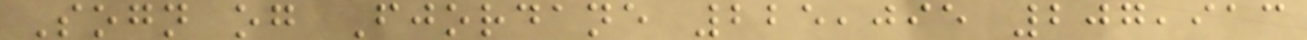Sogn og Fjordane 225,095 207,913
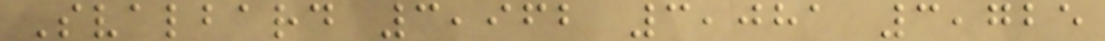Svalbard 3,962 3,081 3,725
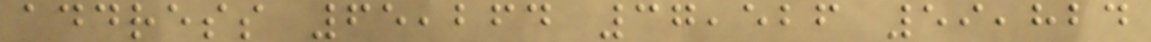address 65,264 37,526 59,824
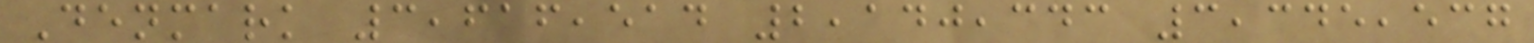Denmark 3,616,514 2,140,343 3,345,537
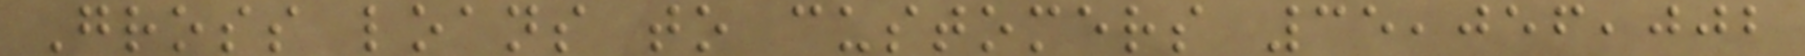Gross loans to customers 35,056,002
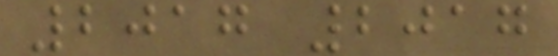2017 2017
